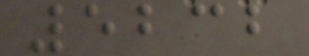5232
